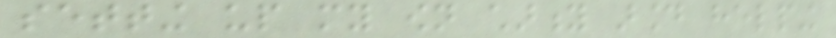setting up my own charity around helping
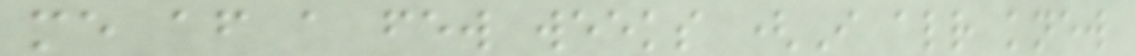me after a few weeks (I already knew
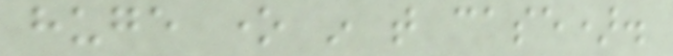huge one in that case).
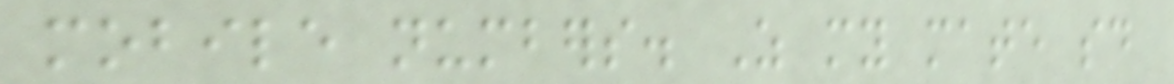mobile numbers. As my mate said
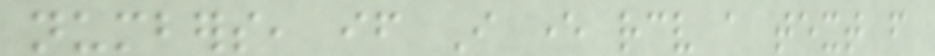numbers, if I ever receive a text from
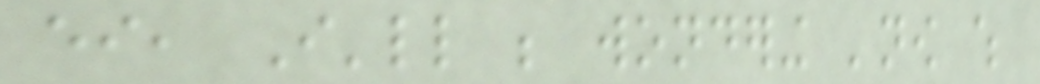either, I'll be wondering 'now which
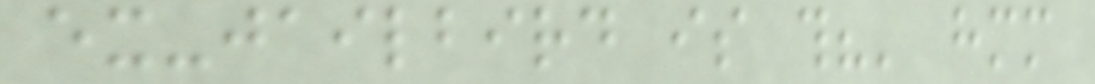ex-jailbird is this?' hmm
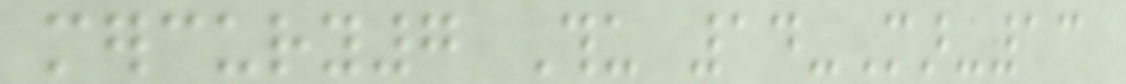mercury7 Thu 14-Mar-13
